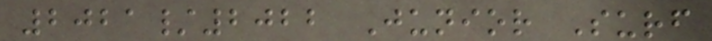2021/2022 Junior Surf
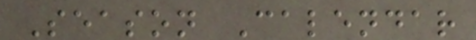Season Calendar
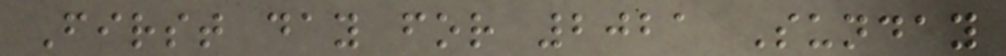First day for 2021 Sunday
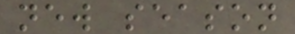new season
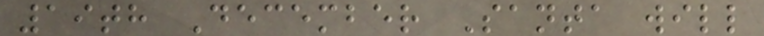19th December Santa will
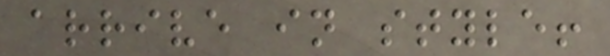arrive in style!
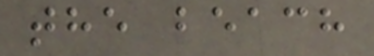the beach
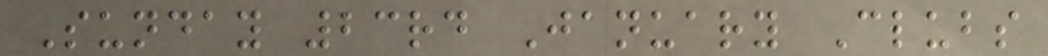Sunday 23rd January Clubs
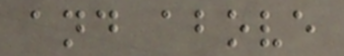and above
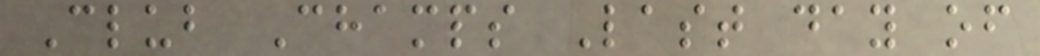Club Champs Last day of
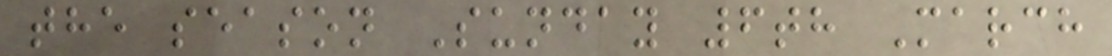the season Sunday 6th March
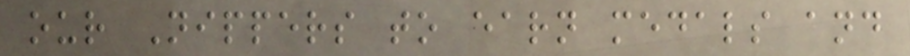our Nippers to earn medals and
